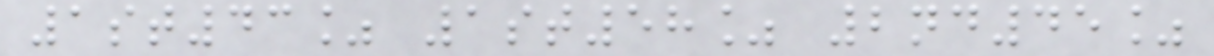1st43% 1st58% 2nd45%
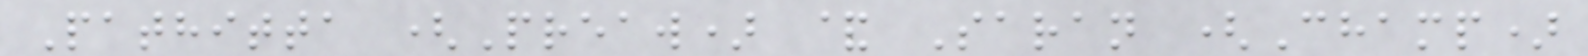Pathitta (Preaw) & Saran (Champ)
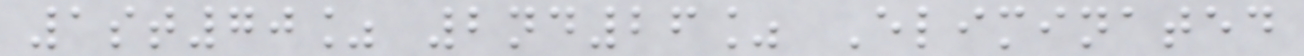1st70% 2nd26% Eliminated
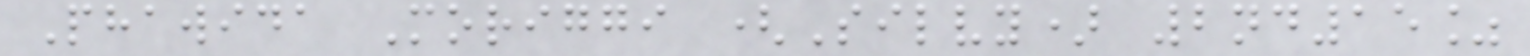Phawida Moriggi (Silvy) 2nd15%
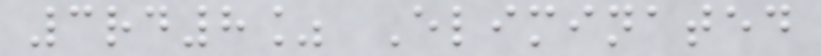3rd8% Eliminated
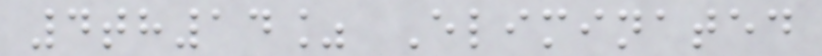4th14% Eliminated
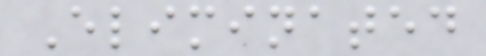Eliminated
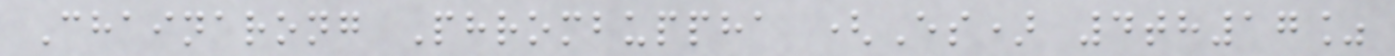Chainarong Phrombuppha (Es) 4th17%
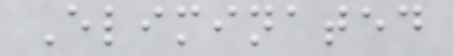Eliminated
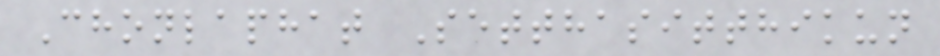Chonlaphat Setthasitthikun
